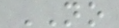NO
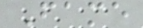Fame
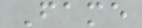Fame
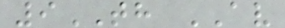9TH AV
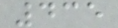435
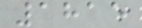1815
